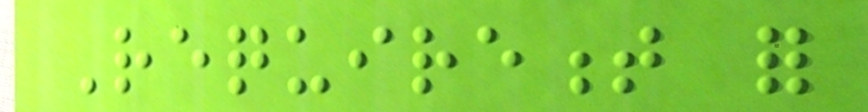Requirement for
